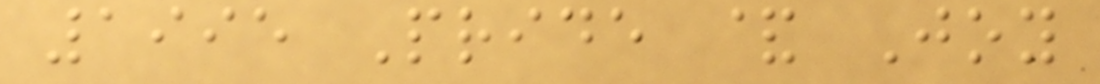1995 Pride & Joy
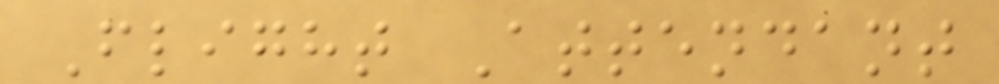Flight Attendant
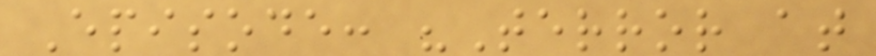Episode: "Terror at
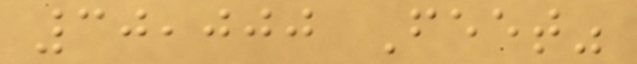30,000 Feet"
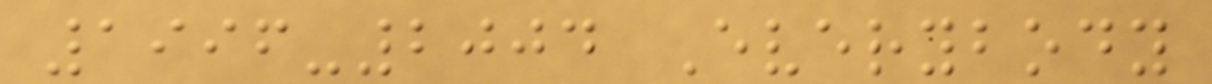1996-2004 Everybody
